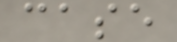case
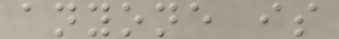anyone is
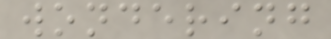wondering
